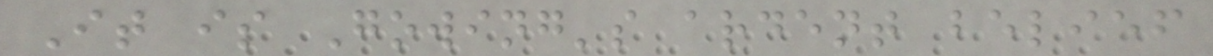It is Gowing's ardent belief
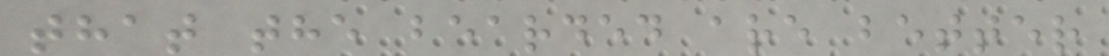that the bearded are better
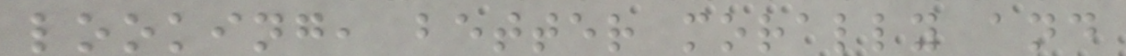looking, better morally and
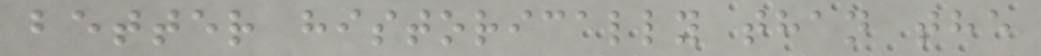better historically than the
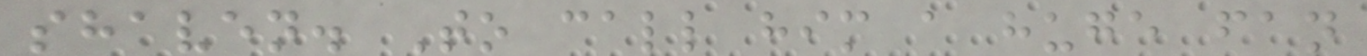shaven. To call him a huge fan
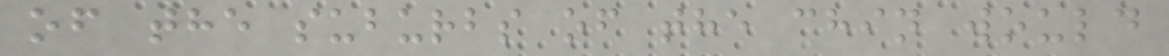of the suburbs of the chin would
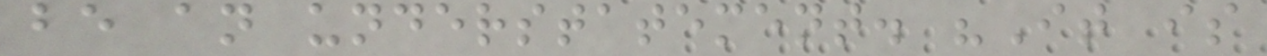be an understatement. "It is
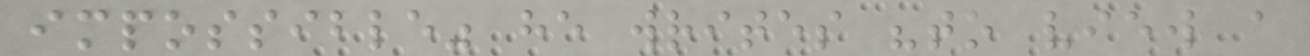impossible" he writes "to view a
